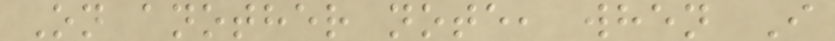On another note, when I
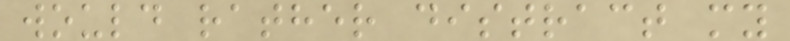would rather distract my
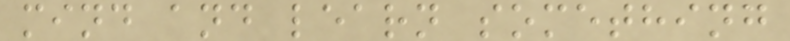mind and learn something
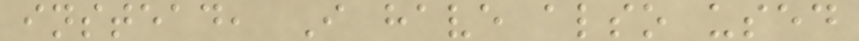instead, I have also used
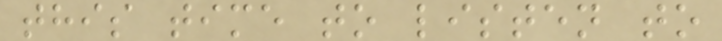this time to listen to
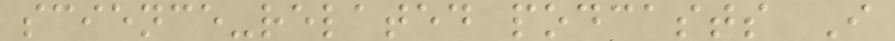science-related podcasts I
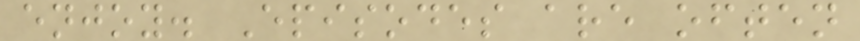enjoy. Episodes are often
